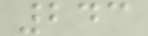243
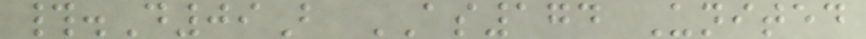#.D09B AS174 United
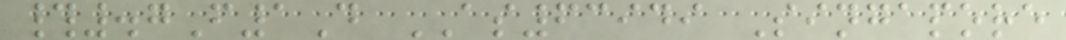#.7F1D AS63949 Singapore
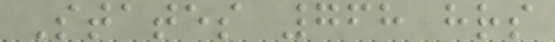States 768 hrs
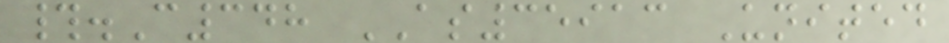#.C348 AS35913 United
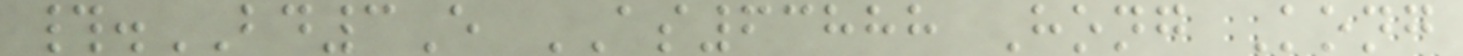#.BD3E AS63888 Hong Kong
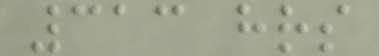313 hrs
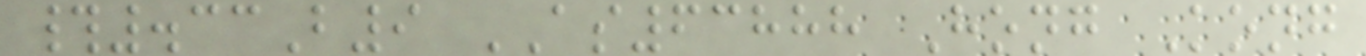#.33B9 AS63888 Hong Kong
